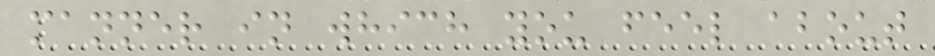manner in which you feel about
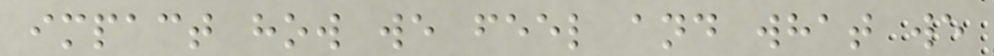impact how we feel and what we
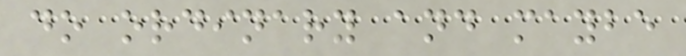do ordinary and maybe
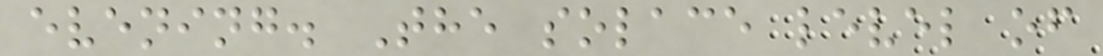evening. The solace level of
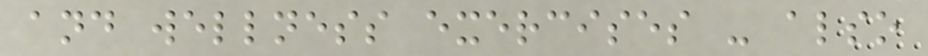and wellness exercises - also
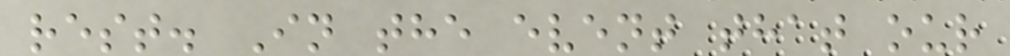rest. In the event that our
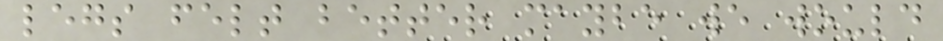legs felt better maybe we would
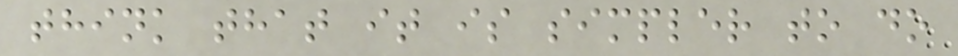think that it is simpler to do
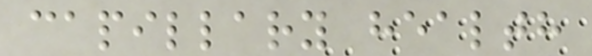capillary health
